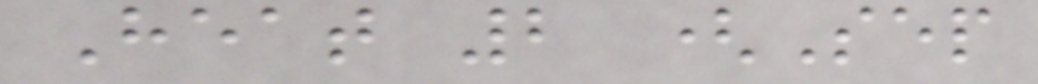Heat 2 (Sep
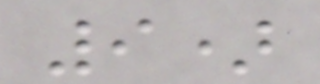9)
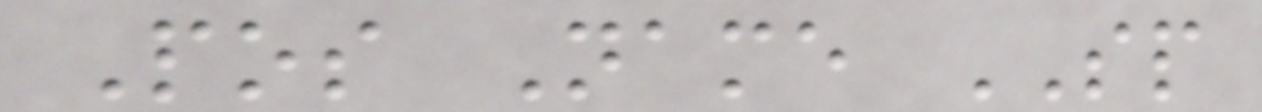Pos Name SP
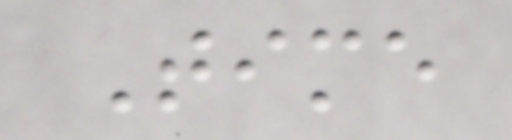Time
